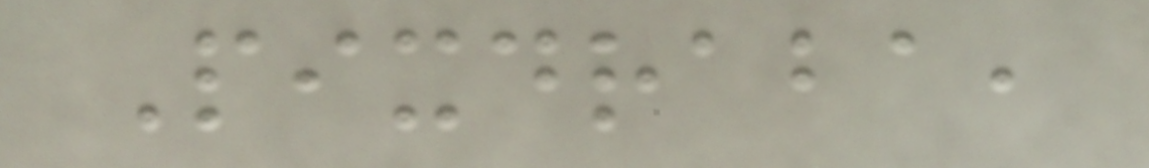Pixdraba,
